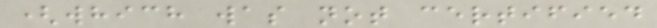(which was not certified
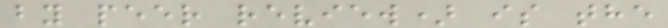by peer review) is the
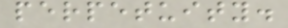perpetuity.
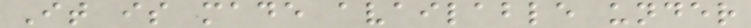It is made available under
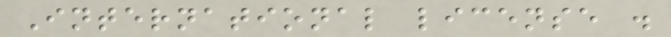International license .
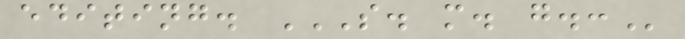editing. S. M. G.:
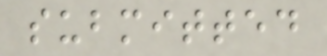submitted
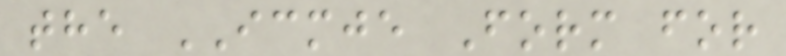the ICMJE Form for
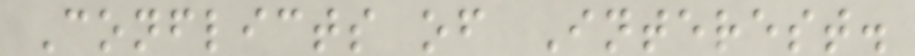Conflicts of Interest.
